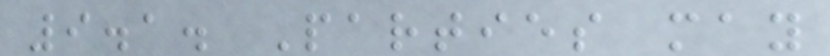9.1. Parties may
